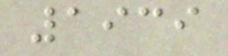1939
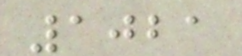1021
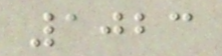1023
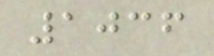1036
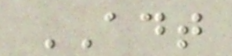ADT
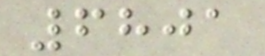6801
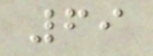69
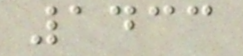1433
